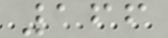166
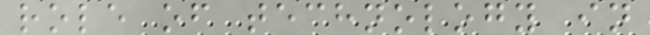role of technology in
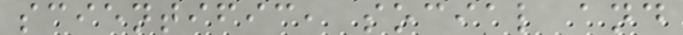scientific, social and
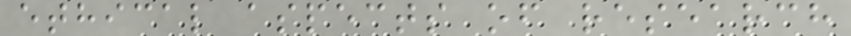ethical aspects of research
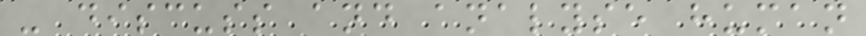- discuss and analyse human
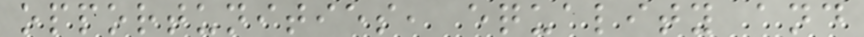opportunities, equality and
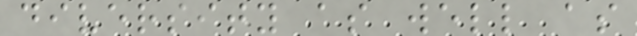diversity as well as
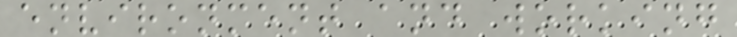environment and working
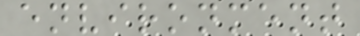environment
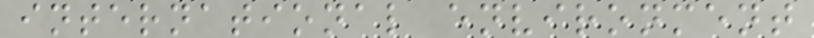international environment
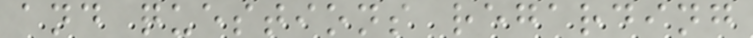and questions regarding
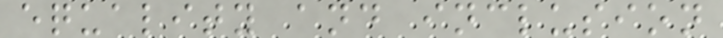equality and inclusion
